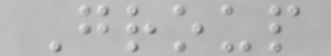Group
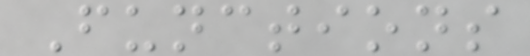Functions
